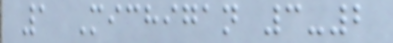1 Michigan 3-2
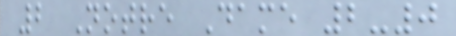2 Notre Dame 2-0
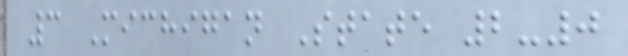3 Michigan State 2-0
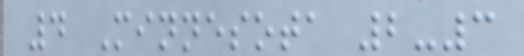4 Minnesota 2-3
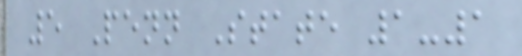5 Penn State 1-1
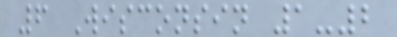6 Wisconsin 1-2
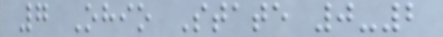7 Ohio State 0-2
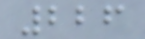226
